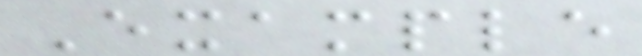Example
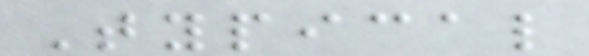Typical
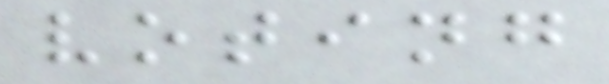voting
